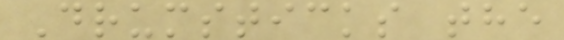Drumsticks the
